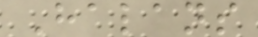Halans
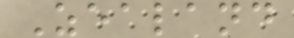Zealand
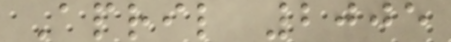April 2005
